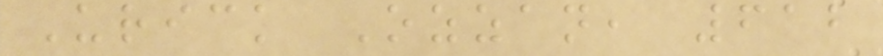Urick Ozzan, 612
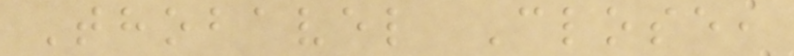Thobavel Close,
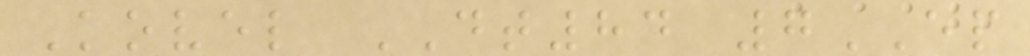Kovel DT84 7EP
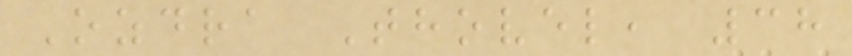Ozdra Thovel, 38
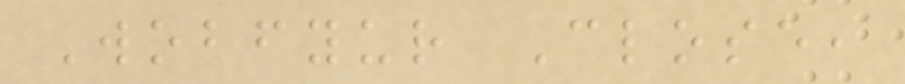Wobfyur Close,
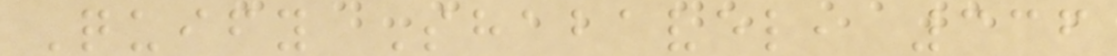Quify Shabavel, 336
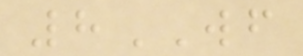8WF
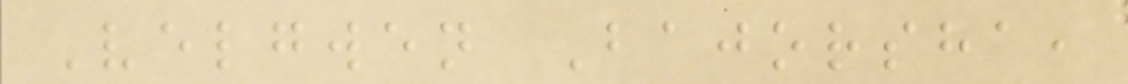Velgwen Bajorsha,
